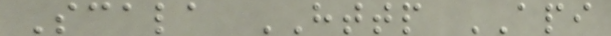Scala HTTP API
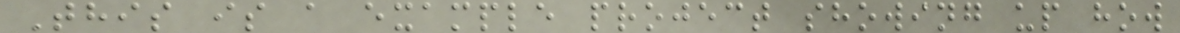This is a example project showing up how
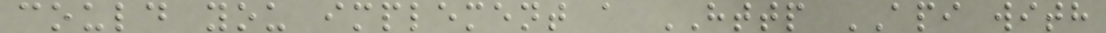could you implement a HTTP API with
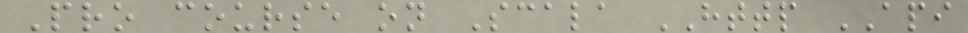Pro course on Scala HTTP API
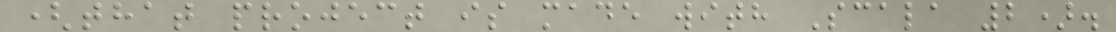(that project is made with Scala 2).
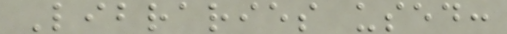Libraries used:
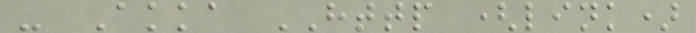- Akka HTTP (link)
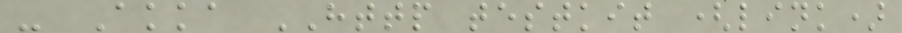- Akka HTTP testkit (link)
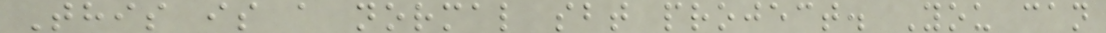This is a normal sbt project. You can
